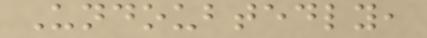Undoubtedly,
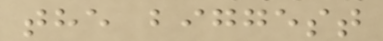the biggest
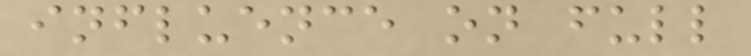influence on full
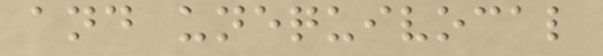and unequivocal
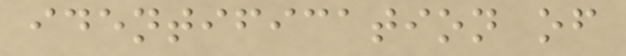identification of
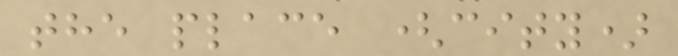the place (city)
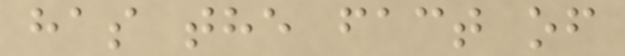has the fact of
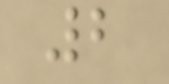2
